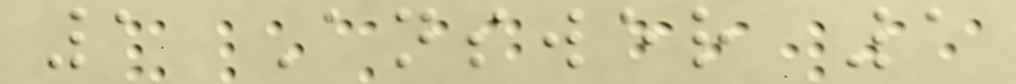1 Answer 1
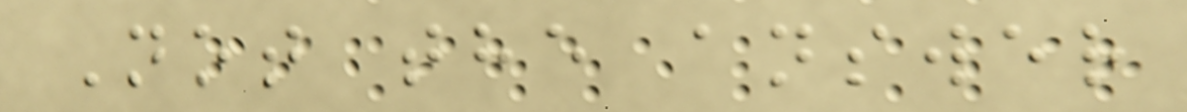Not the answer
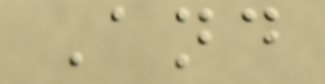And
